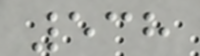538
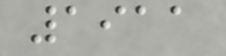1911
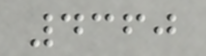4360
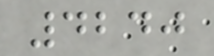4240
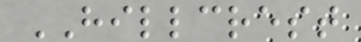HILLCREST
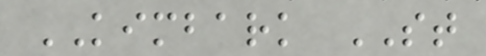KIMBARK ST
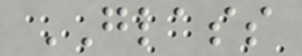GLASS
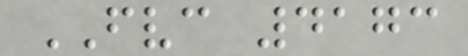FVC 4173
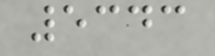5343
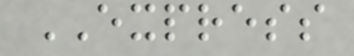EXPRESS
